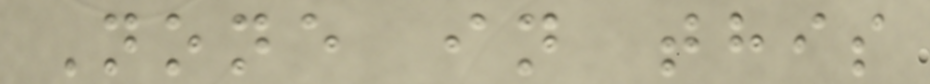None in this
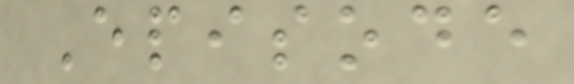Episode
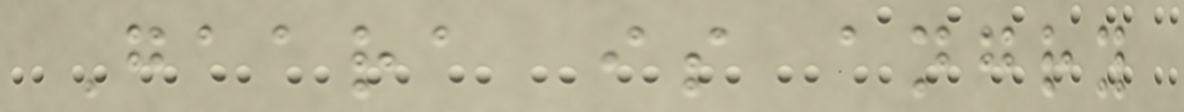Gaara is angry
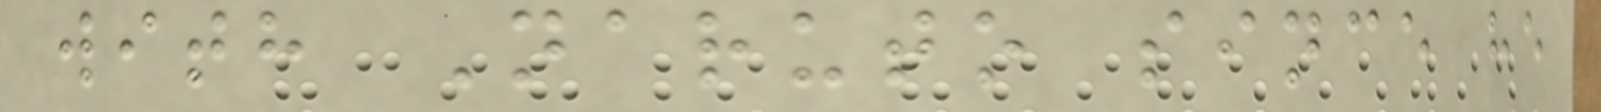with Naruto since he
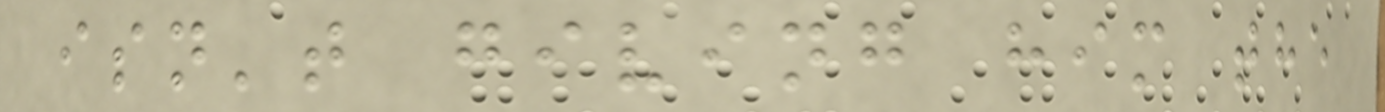isn't giving him the
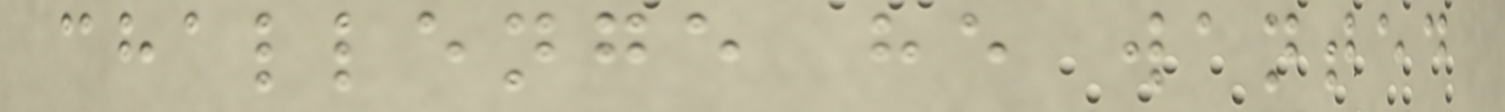challenge he wanted
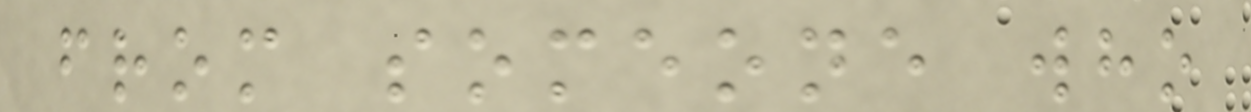from someone who
